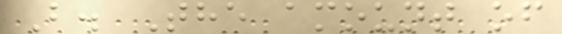B. The amount of
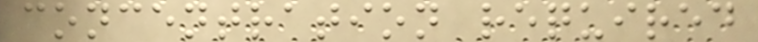concentration required
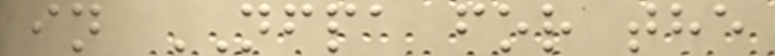in NFPA for the
